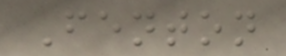Fenton
